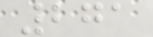271
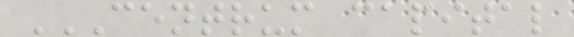CENTRUM CAPITAL
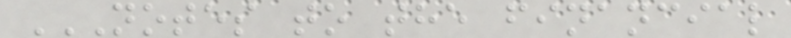NOTES TO THE FINANCIAL
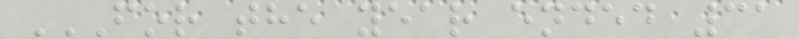FOR THE YEAR ENDED 31
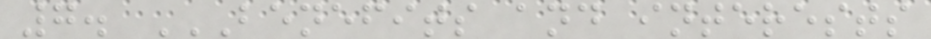7. BENEFITS AND INTERESTS
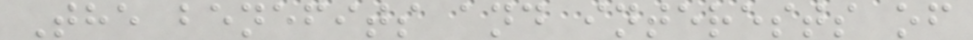The benefits and interests of
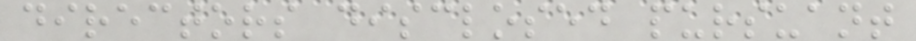directors disclosed pursuant
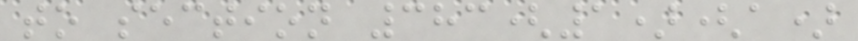to section 383(1)(a)
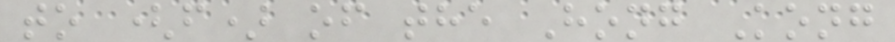to (f) of the Hong Kong
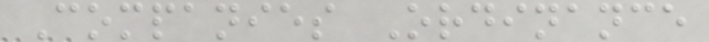Companies Ordinance
